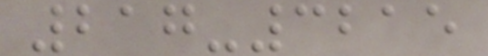217-3215
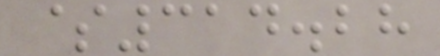$314.28
